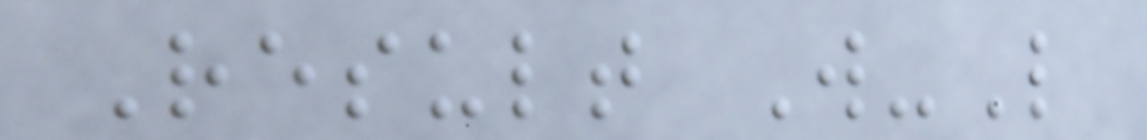Result W-L
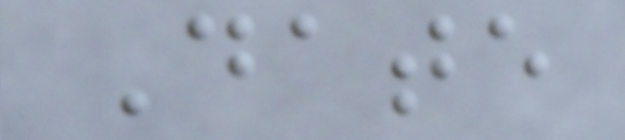Date
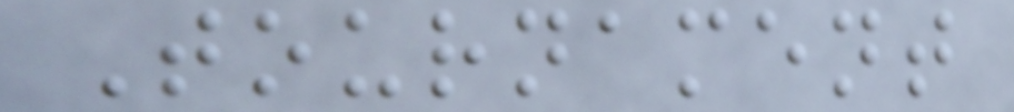Tournament
